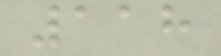118
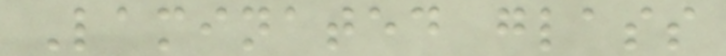Laminated glass
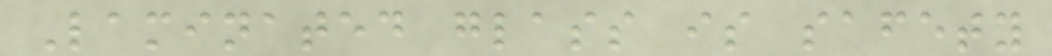Laminated glass is safety
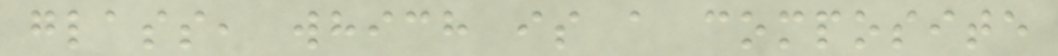glass, which is a composite
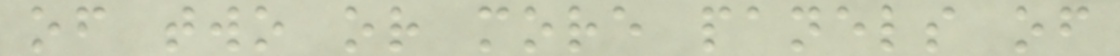of two or more panels of
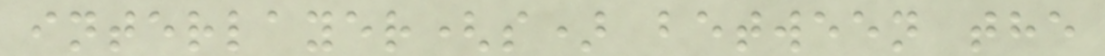interlayer(s) between the
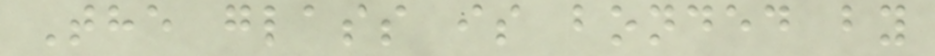The glass is bonded by
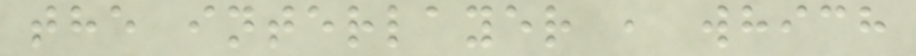the interlayer , which
